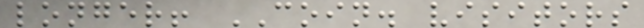longer! COIN. visitors
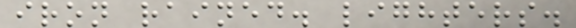iron rained. lighters.
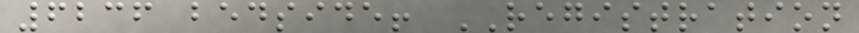6236 bedside! REGISTRATION
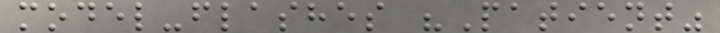model-flashes "Patient"
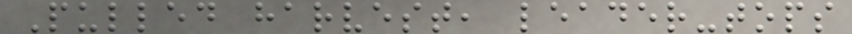Pulled harvest, leader-tops
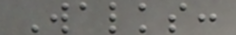Walks:
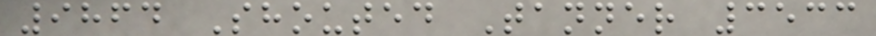9864 Shouted Tanner 3533
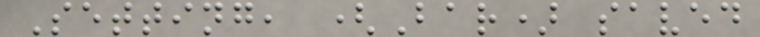Setting, (Bar) saved
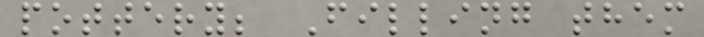pottery; Filling them
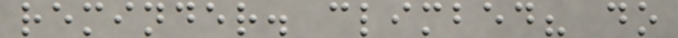reminder. climbed? do
